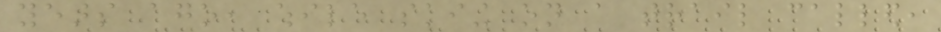years ago, while skiing on a trail called,
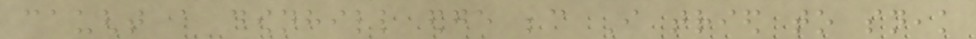caught a downhill edge because I tried to sneak
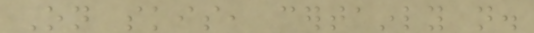On skis, certainly not.
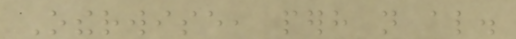Otherwise, perhaps not also.
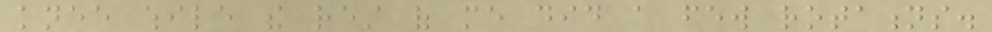knee while the rest of me did a few rotations.
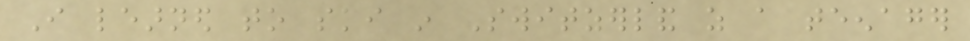I learned to ski in Switzerland as a teenager
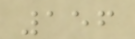156
